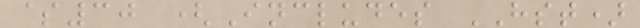$30 (Includes HST)
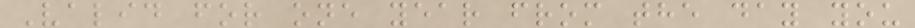Valid for one year from the day you
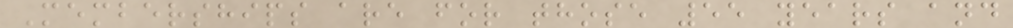Memberships are for those 55 years and
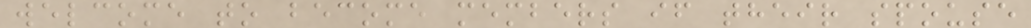welcome to become members if their spouse
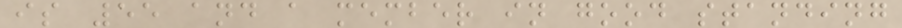is 55 and a member in good standing
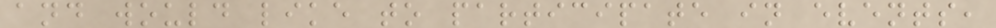and would like to participate in events,
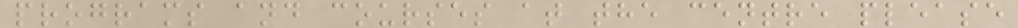programs and courses at the centre please
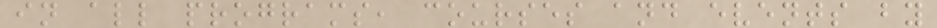in all programs, courses and events by
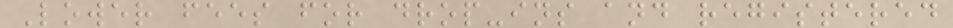Lower fees for drop-ins and registered
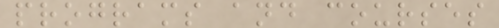programs and courses
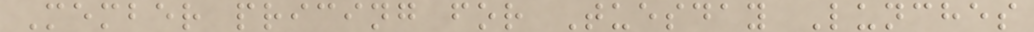Member pricing for Tuesday Lunches
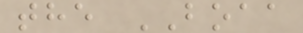the BOAA
